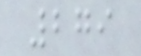279
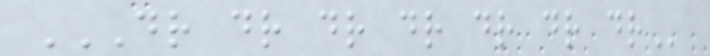DR DR DR DR DR DR DR
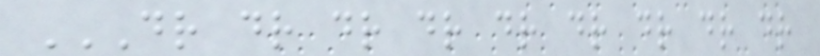DR DR DR DR DR DR DR DR DR
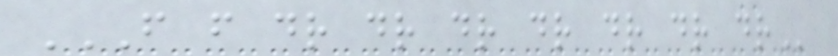F F DR DR DR DR DR DR DR
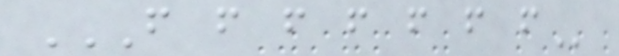F F F F F F F
